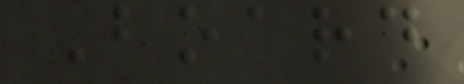Board
